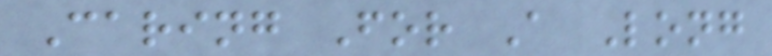Caring For A Long
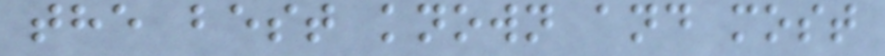the best known and most
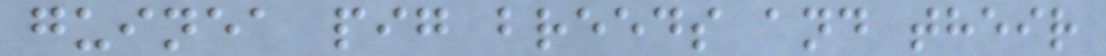guinea pig breeds and their
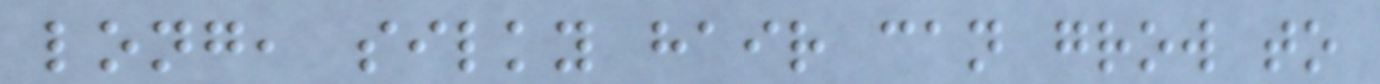long, silky hair can grow to
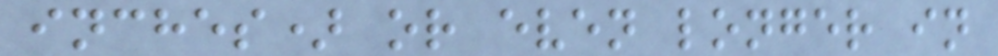inches) or even longer in
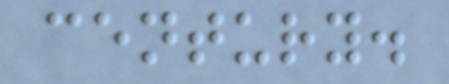century.
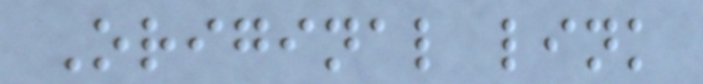Original link
